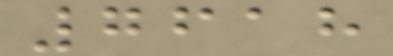7618
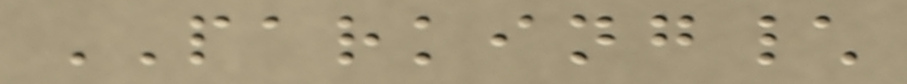PARKING\
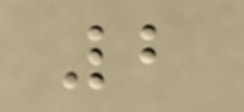2
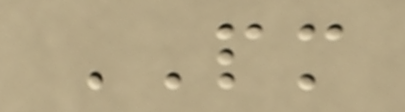PM
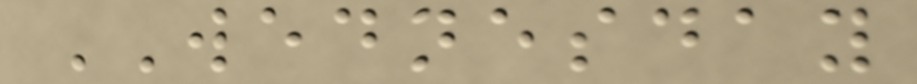WEDNESDAY
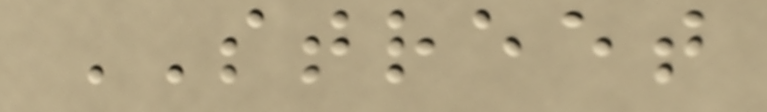STREET
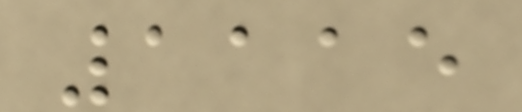1115
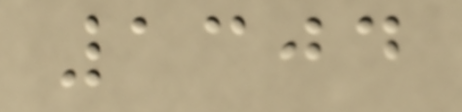1304
